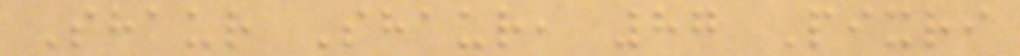Shaur Shaur, 87 Pixri
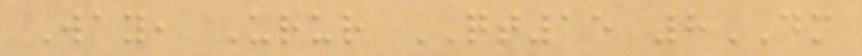Way, Urur QT15 8DM
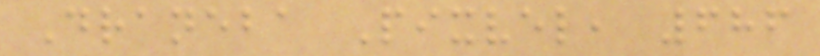Draneba Pixvel, 686
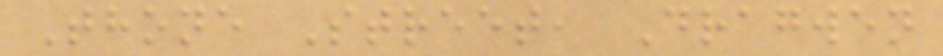Thone Street, Dragwen
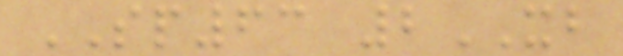SP63 2XB
